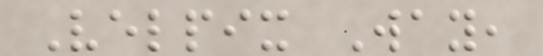Velpix Way,
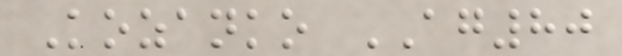Kozanko AG80
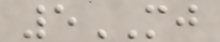5MJ
